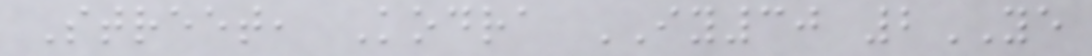Street, Kodra IY30 2YE
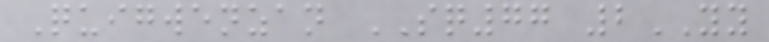Quigwenzan SQ77 2YY
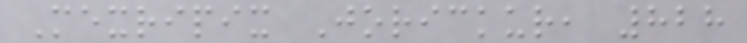Mexripix Jorickur, 828
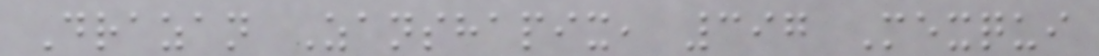Drazan Zanshapix, 397 Mexqui
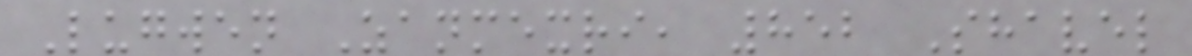Lugwen Zanmexri, 852 Shavel
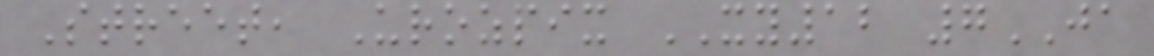Street, Urozpix XY12 7JA
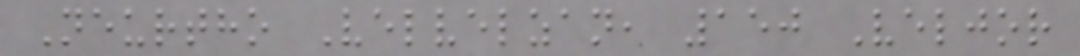Neurtho Velvelzan, 150 Veljor
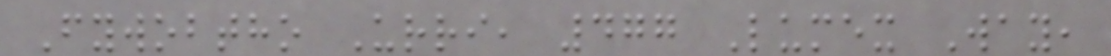Fywobtho Urri, 477 Lumex Way,
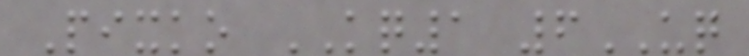Pixko KQ1 6UQ
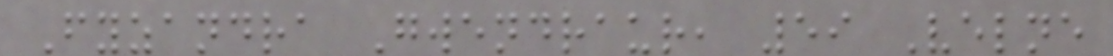Fyzandra Gwendraur, 59 Velne
